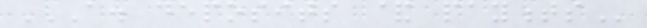A. DEPOSITS & PAYMENTS
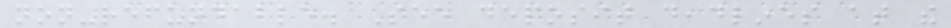non-refundable. See deposit deadlines at the
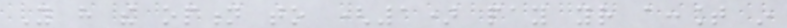You have the option to (1) pay your account in
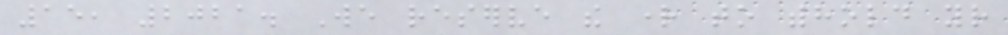15, 2021. We reserve the right to withhold your
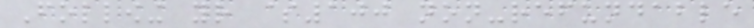Following your $100 non-refundable
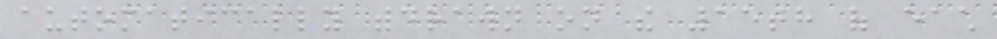automatically withdrawn on the 15th of each
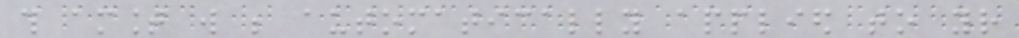this amount will be automatically applied to your
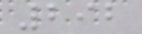292
